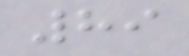89
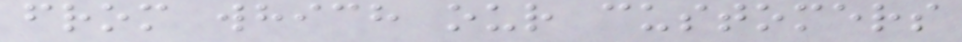from which our customers
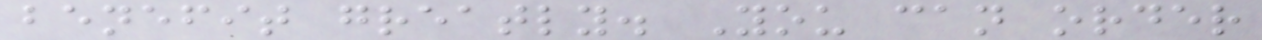benefit greatly. You can order
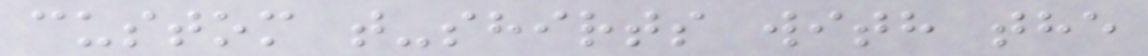custom t-shirts with the
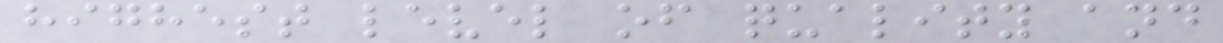highest level of quality and
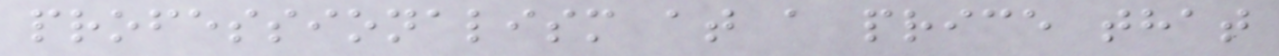professionalism at a price that
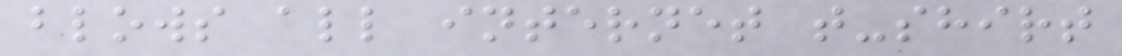blows all internet t-shirt
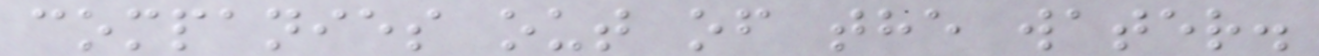companies out of the water.
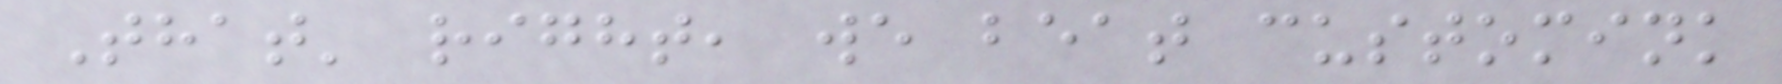That' right, we beat customink
